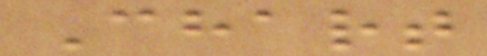Chart
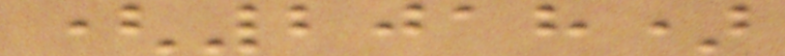(2018)
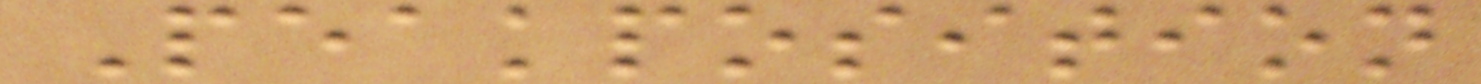Peakposition
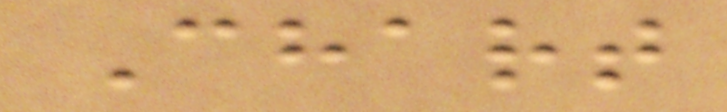Chart
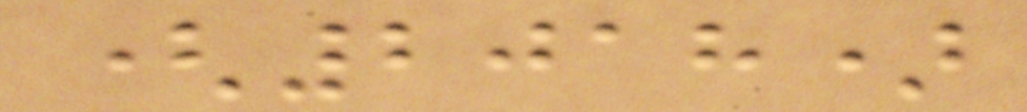(2018)
